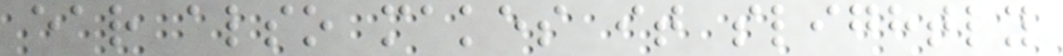ear also makes it slightly
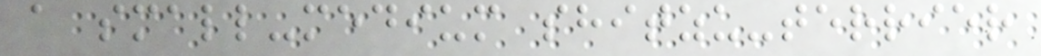a small-medium shitzu-terrier
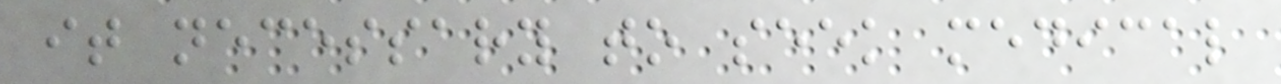it necessary to seek medical
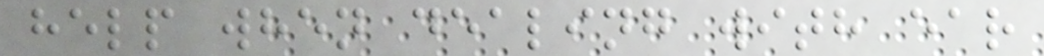help when dealing with ear
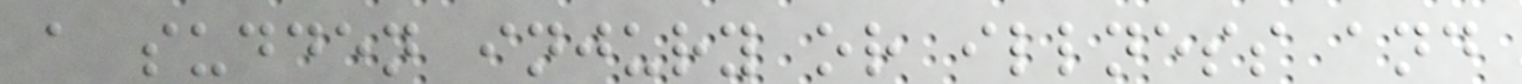a sudden injury or illness and
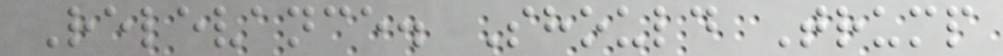Relevance. Should Trump
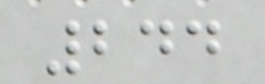244
